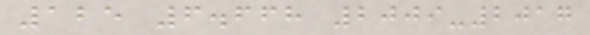125 6.668 2009-2017
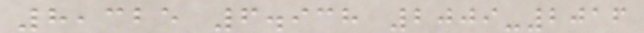8,325 6.938 2009-2016
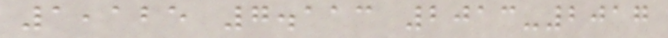1,125 7.113 2013-2017
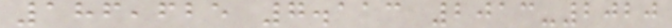186,625 7.113 2013-2020
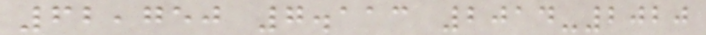62,750 7.113 2014-2020
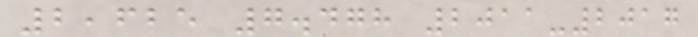2,625 7.478 2011-2017
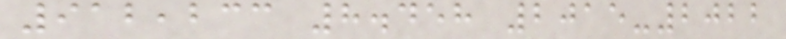912,233 8.458 2015-2022
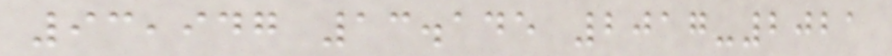93,947 13.145 2017-2021
